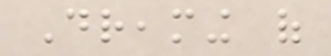Dreaming of
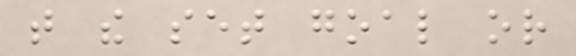that the set goal or
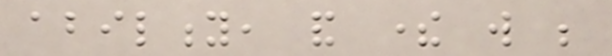ability, and there will be
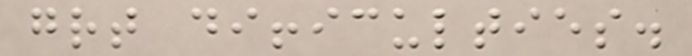great difficulties.
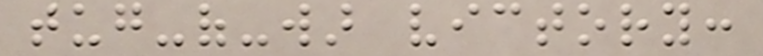tug-of-war victory:
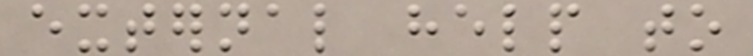external help to
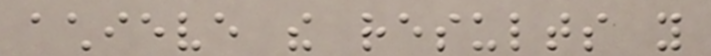achieve the results you
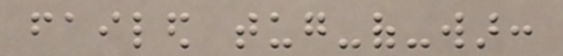failed tug-of-war:
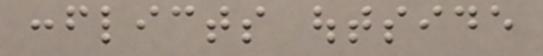conflicts outside
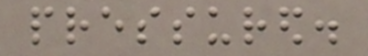pressured.
